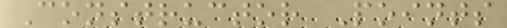Constructor Points
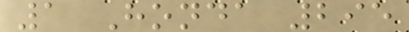1 Honda 295
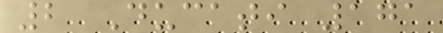2 Ducati 171
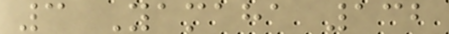3 Yamaha 132
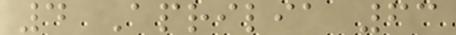4 Aprilia 63
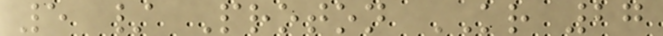5 / Proton KR 27
